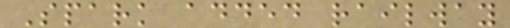Spark added railway
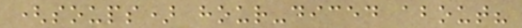(soups) hour-diced about?
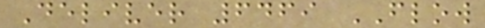Deliver 6469 FLOW
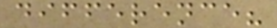difference?
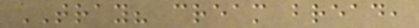TRAY? cream bread,
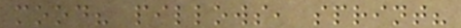mood? pillows, sprint?
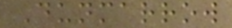Dunmarrow
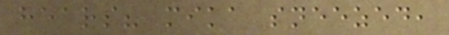hears? mika sneezed,
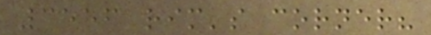3556 rim's corner?
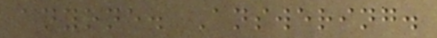anyone. Answering.
